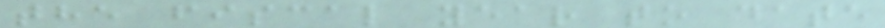the fiscal year to date
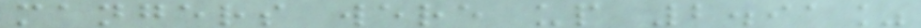mangers were up 2.91%
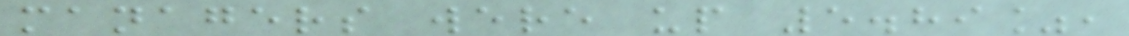managers were up 5.89%,
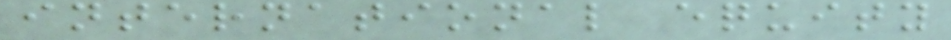international equity
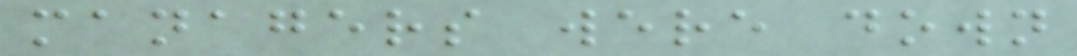managers were down
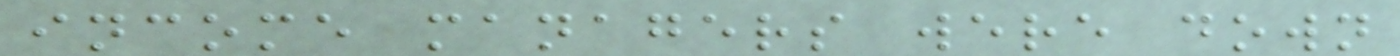income managers were down
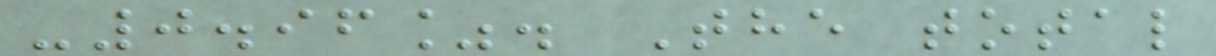-0.96%. The total
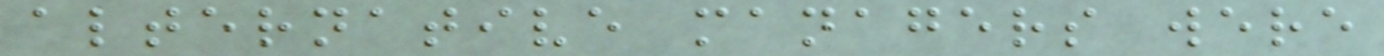alternative managers were
